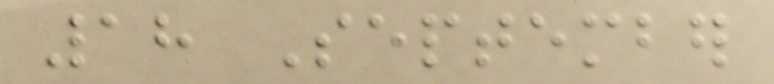18 September
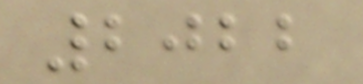2022
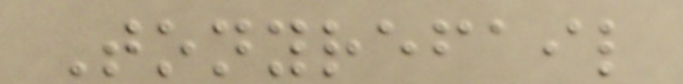Tonyrefail
